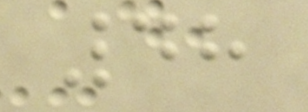48
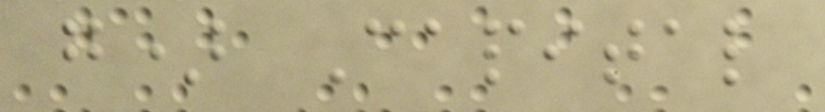g) Capital
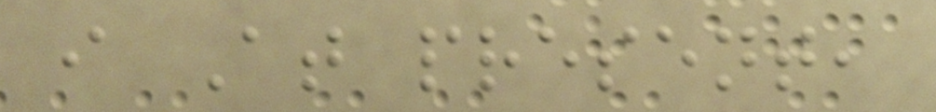i At present,
